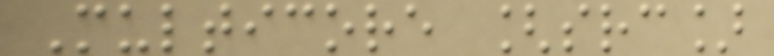Multicore [src]
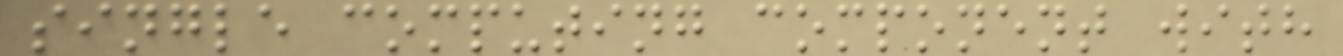single computing component with
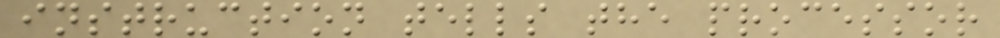instruction tells the processor
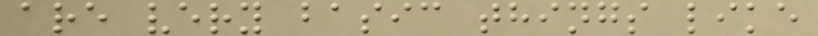are very basic things like
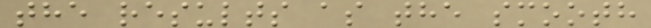the results as the smooth
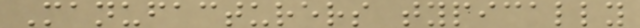Manufacturers typically
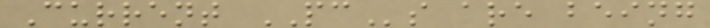Current PCs are being
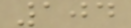104
